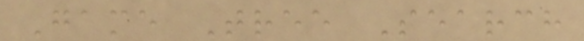Game Tree Search
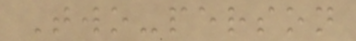Two-person
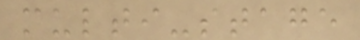multi-stage
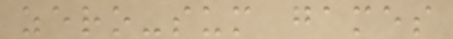zero-sum games
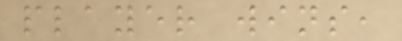player wins,
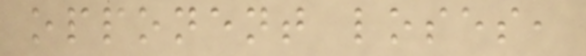opponent loses,
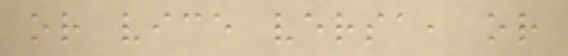or vice versa, or
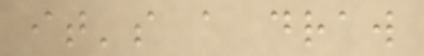it's a draw
